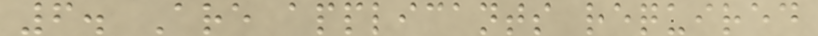6. Are applicants required
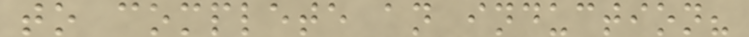to complete an induction?
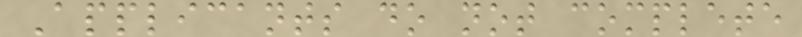Applicants do not complete
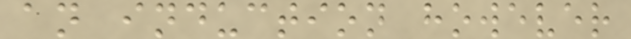an induction however
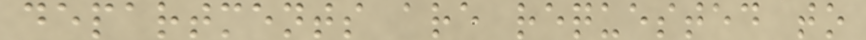departments are requested to
